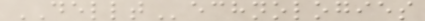DELLTechnologies
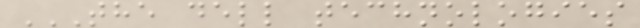THE DELL TECHNOLOGIES
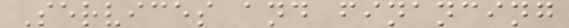Services and financing
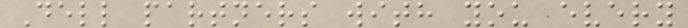Dell partners with you every
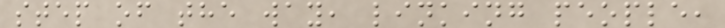step of the way, linking people,
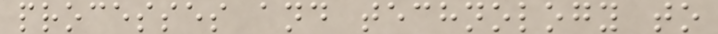processes and technology to
